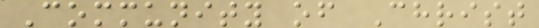Community of Christ
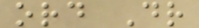ord Dr
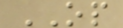OP
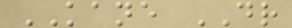KANE DR
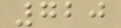720
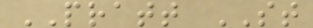PRATT ST
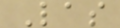Las
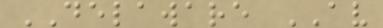DELAWARE AV
